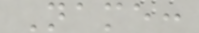Name:
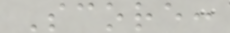Score:
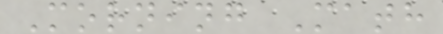Morning Math
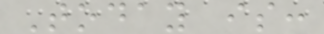Today is:
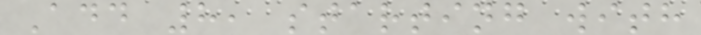Add 8, starting with
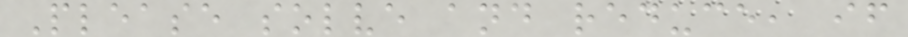Please solve and reduce, if
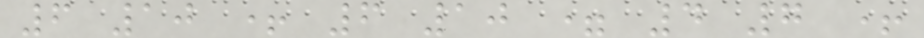6 10 + 6 10 = 4 7 +
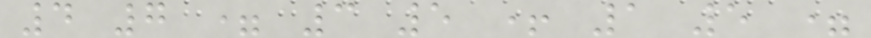4 7 = 3 5 + 1 5 =
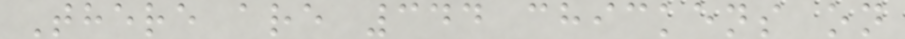There are 344 chickens on
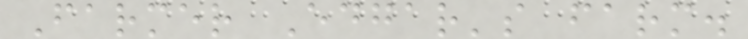Farmer Edgar's farm.
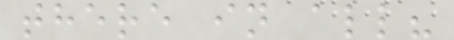there in all?
